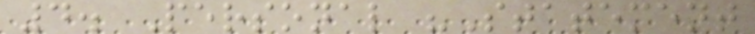4. Personal "Statement
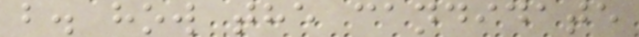b. how the candidate
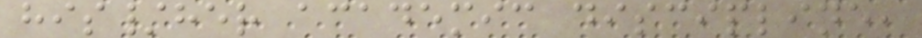his/her academic discipline,
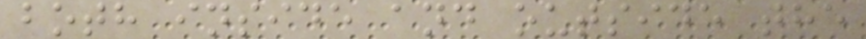both inside and outside the
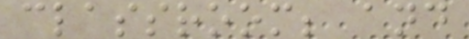classroom; and
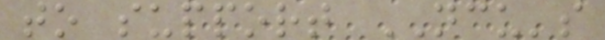to support NCU's
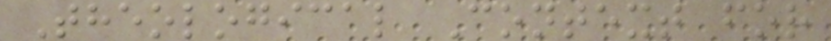Theological Context for
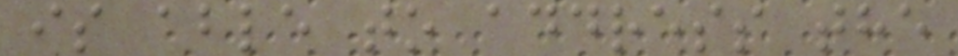is able to address the
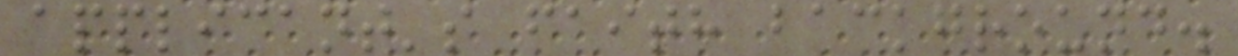applicant's faith background.
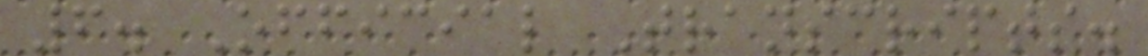6. Official Transcripts.
